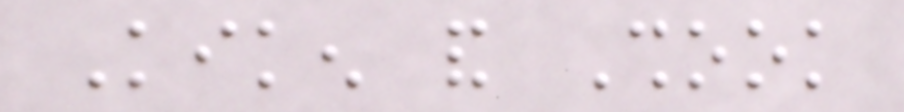Kiken and Shook
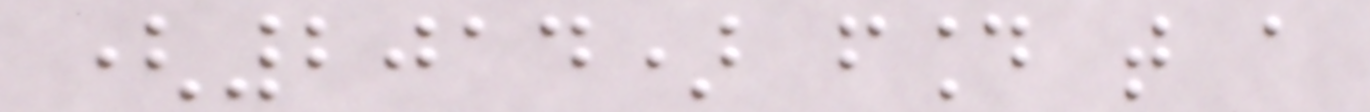(2014) found that a
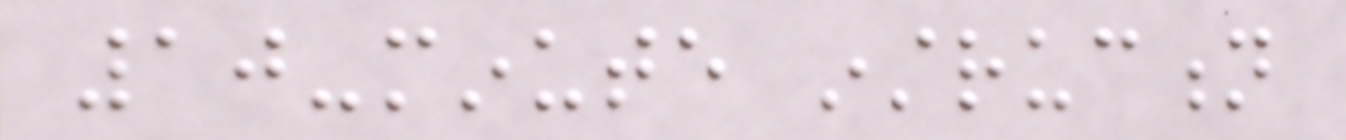10-minute instruction
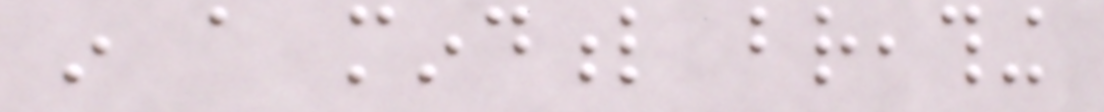in a mindful breathing
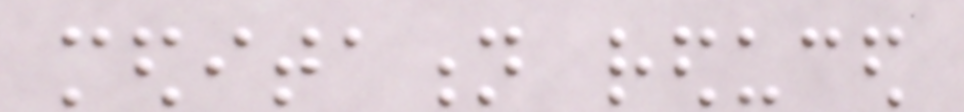meditation reduced
